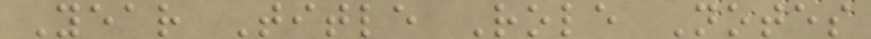Year Title Role Notes
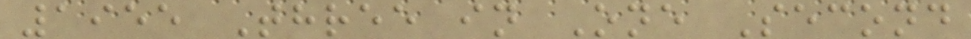1955 Three in One Second
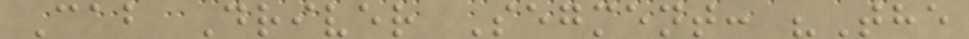Cab Driver Segment: "The
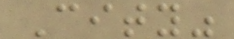City"
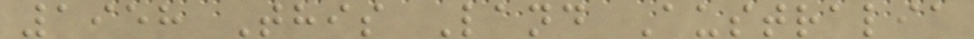1958 This Land Australia
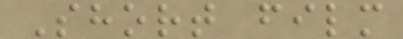Short film
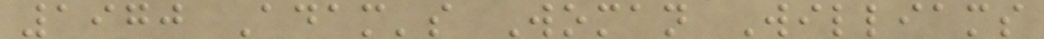1970 Adam's Woman Williams
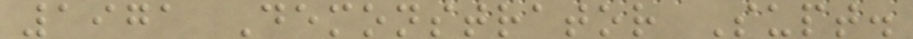1971 Demonstrator Supt.
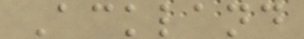Ackland
